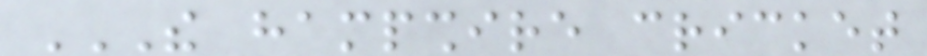THE HAMPSHIRE CRICKET
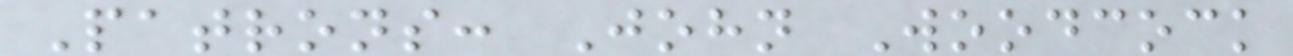Patrons: John Woodcock
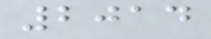2014
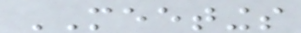MEETINGS
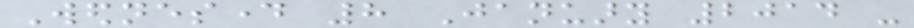Wednesday 8 January 2014 -
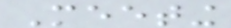Meeting
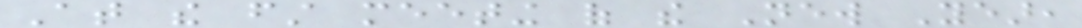At the first meeting of the New Year,
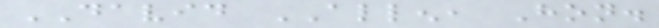DAVID ALLEN, Hon.
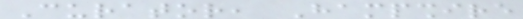Curator, Hampshire
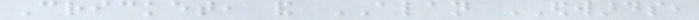Cricket, and ALAN EDWARDS,
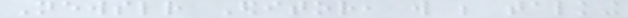Newsletter Editor, will be talking
